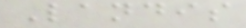Landis
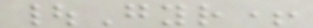|Gyr+
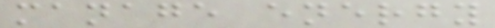manage energy
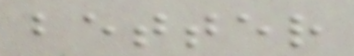better
